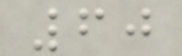60
